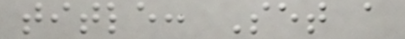title: Set a
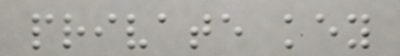private key
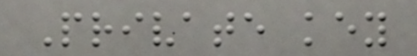Private key
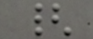{
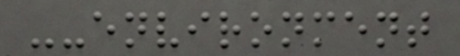--environment
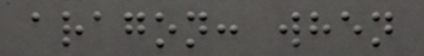aragon: when
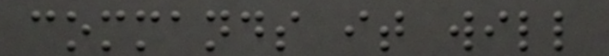commands it will
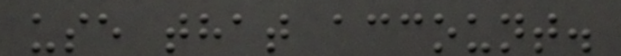use that account.
